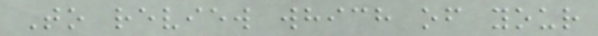To review which of your
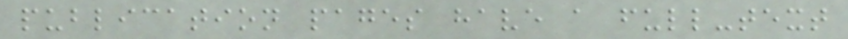publication pages have a full-text
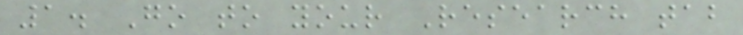1. Go to your Research tab
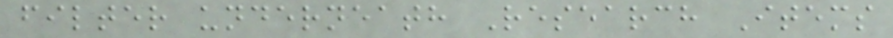filter underneath Research Items
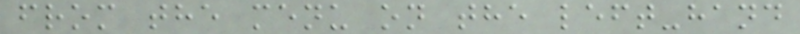from the menu on the left-hand
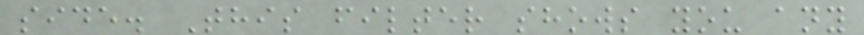side. This filter shows you any
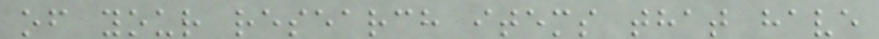of your research items that have
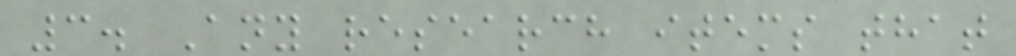3. Any research items that
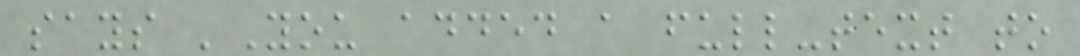says 'You added a full-text to
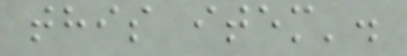this item'.
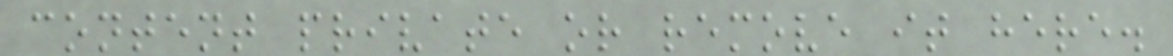content private or remove it here.
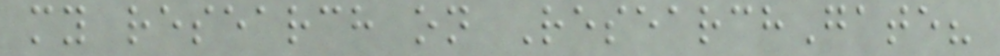my research on ResearchGate?
